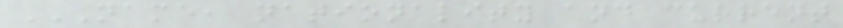NAME, NATIONALITY AND CURRENT
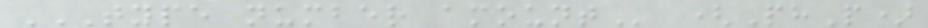TYPE NUMBER AMOUNT (PhP)
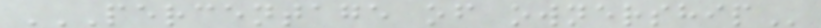PERCENTAGE OF OWNERSHIP
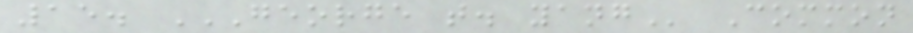15. GEORGE T. YANG Common
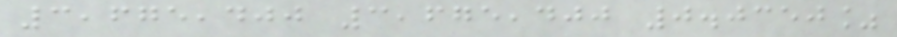3,675,400 3,675,400 0.0350%
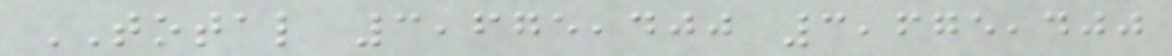TOTAL 3,675,400 3,675,400
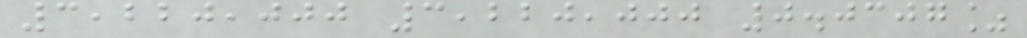3,220,000 3,220,000 0.0307%
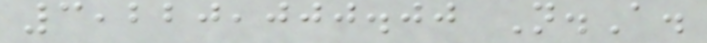3,220,000.00 N.A.
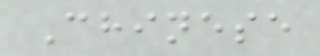Chinese
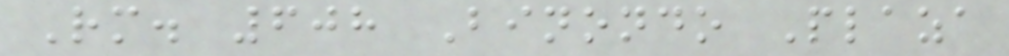Rm. 608 Binondo Plaza
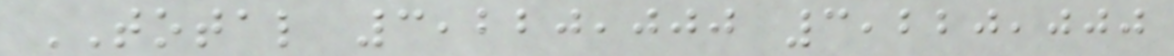TOTAL 3,220,000 3,220,000
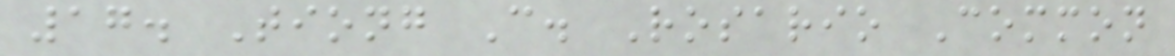17. Tiong C. Rosario Common
